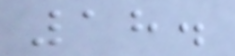18.
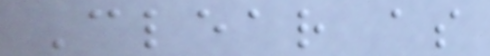Clear as
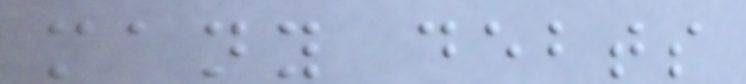many debts
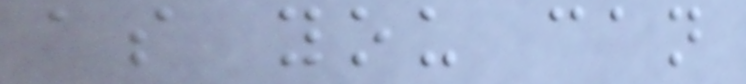as you can
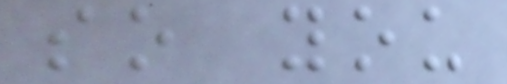so you
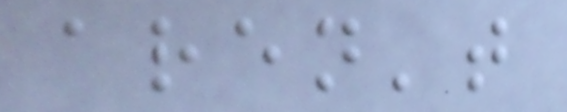aren't
